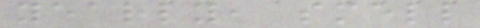yearly, smell
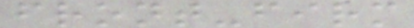front-firm
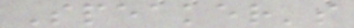Speaker's
